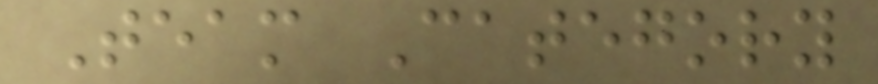Team Category
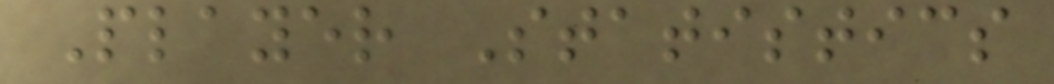Player Statistics
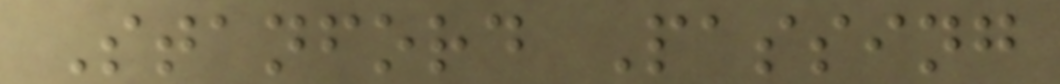Stanford Passing
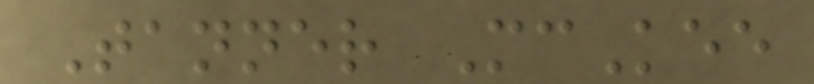Tanner McKee
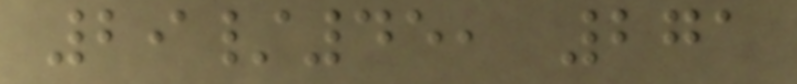29/45, 271
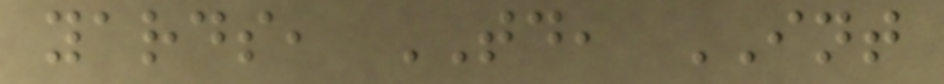yards, TD, INT
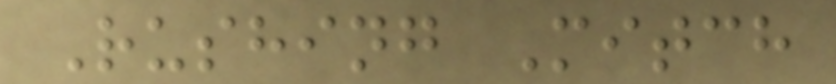Rushing Mitch
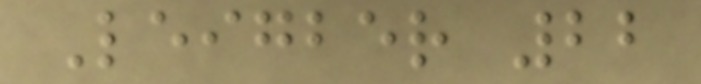Leigber 22
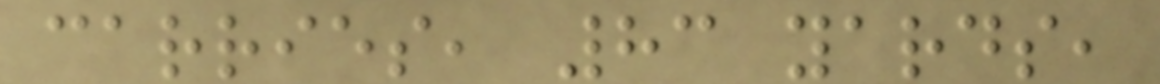carries, 83 yards,
